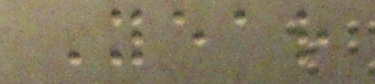Year
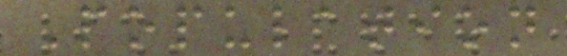Population
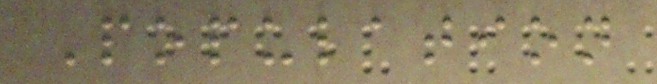Population
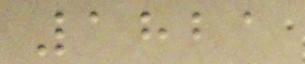1821
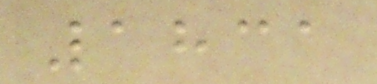1831
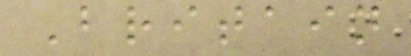Britain
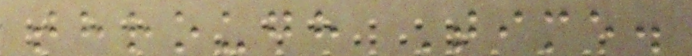through Time.
